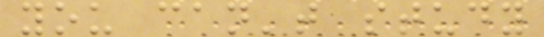you can't study
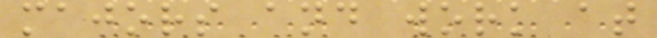majors and work at
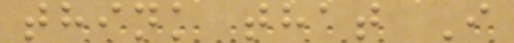think that I
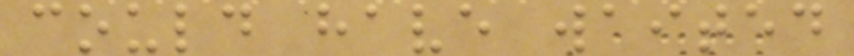could have waited
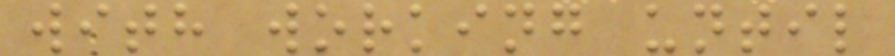with working until
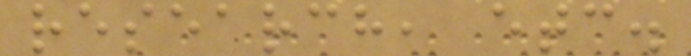research, etc.
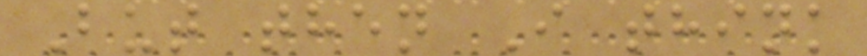But then I think
